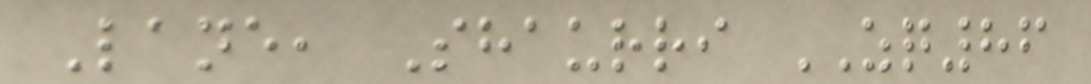Lane, Shaurri ZQ86
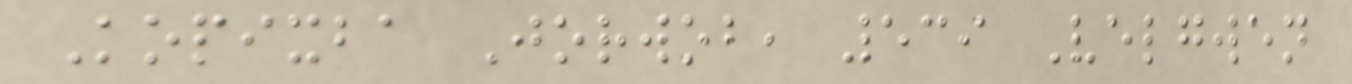Kopixba Jorwob, 539 Velgwen
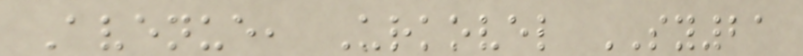Avenue, Urkovel SY21
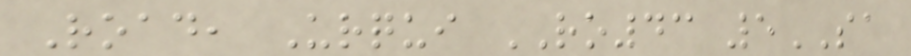Road, Urqui RO43 5SA
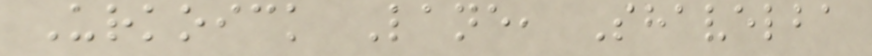Urkoick Lane, Shavelba
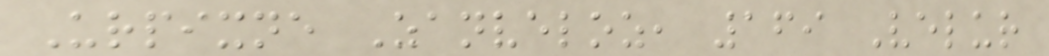Urpixne Zanveloz, 169 Velur
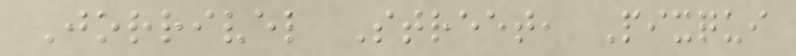Jorrivel Street, Pixqui
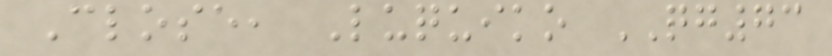Close, Luquiko QG73
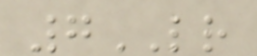7LR
